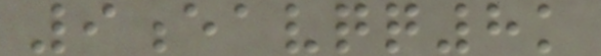9eavqq8k
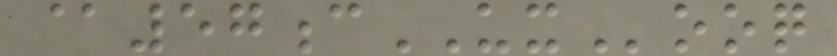@57cUXooq
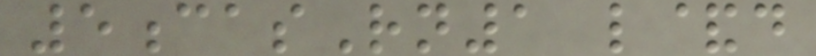5casRn1 l&d
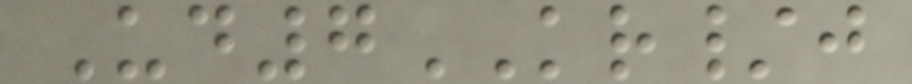Ud7KR/j
